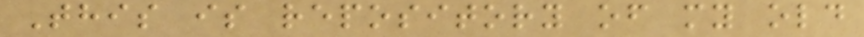This is repository of my old
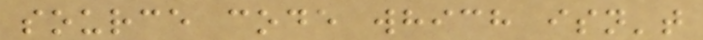source code which isn't
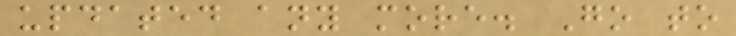updated any more. Go to
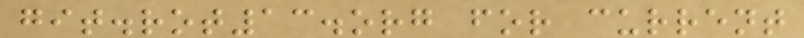git.rot13.org for current
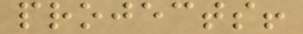projects!
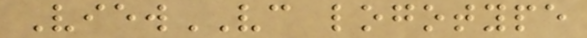ViewVC logotype
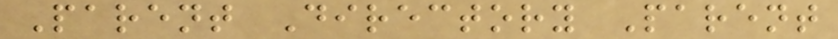Parent Directory Parent
